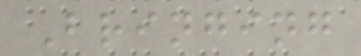Bringing
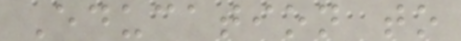Education to
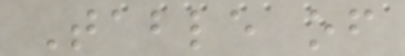Table of
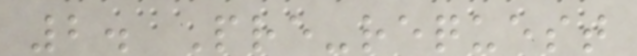2. Pre-request
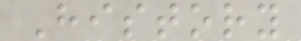History
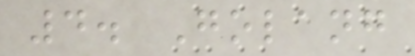4. Golang
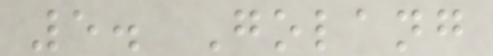5. Golang
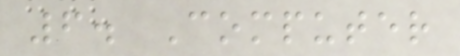6. Computer
